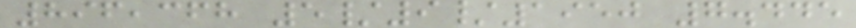896,368 5/9/1950 7.445
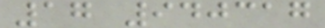17 940317
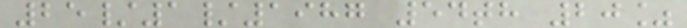25/1/1987 54th 20%
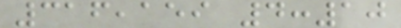316,159 4:10
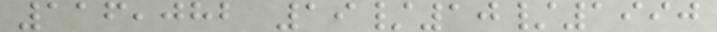116,082 19/10/1990
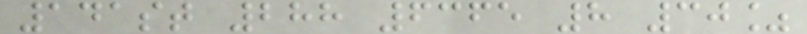141st 288 6365 8 30%
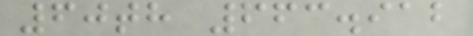60th 663.912
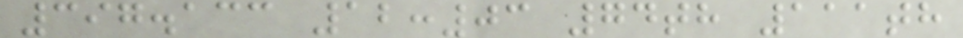397.133 12:03 74th 111th
